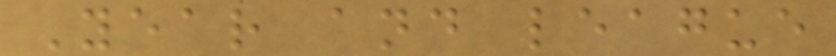Year and league
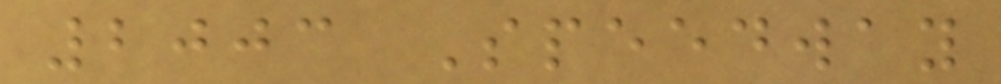2003 Speedway
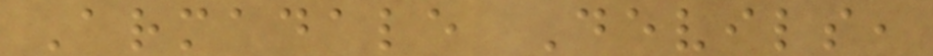Armadale Devils,
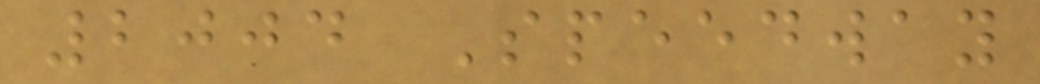2004 Speedway
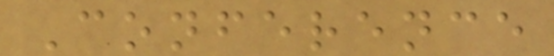Conference
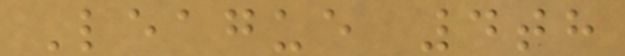League 4th
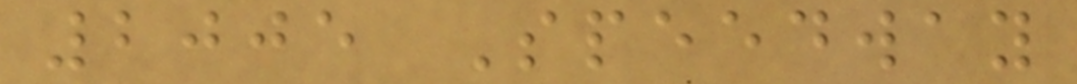2005 Speedway
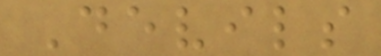Devils
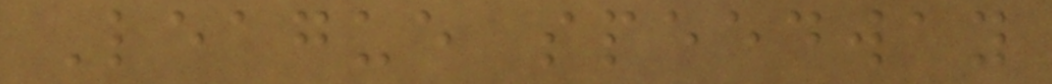League speedway
